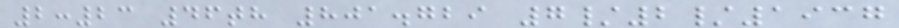2:23 46th 801.729 7/2/1937
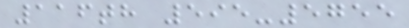116th 595-5755
